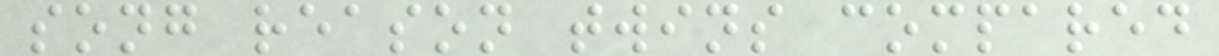song reason twins compared
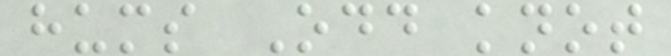hums Odd knot
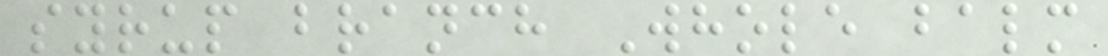syrup branch Whole balm
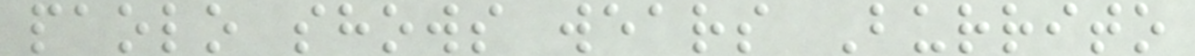paolo shows wears Burrito
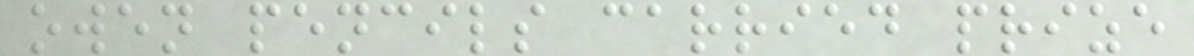owen pencils carried prize
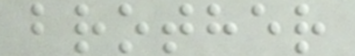brother
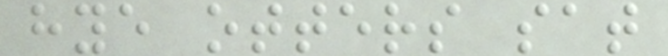hye otters sat
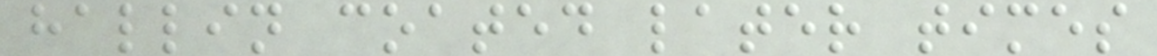hallin coated later times
